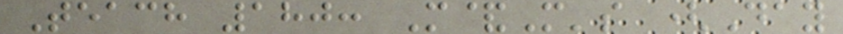Teach 180: M&M's (Day
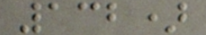132)
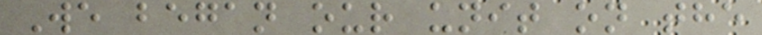We began our unit on the
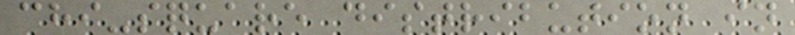chi-square distribution in
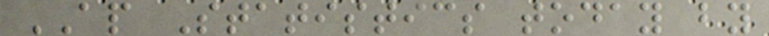AP Statistics today by
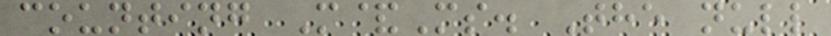counting M&Ms. The null
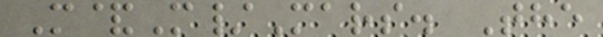M&M/Mars. The
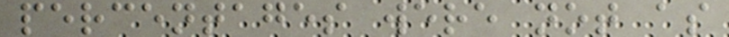percentages were not as
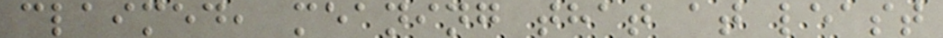claimed, meaning that at least
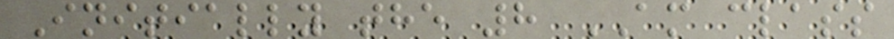Initially the 8 AM class
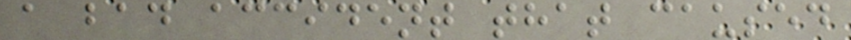a bad accident that caused
